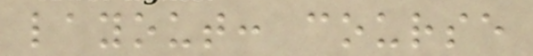layout: course
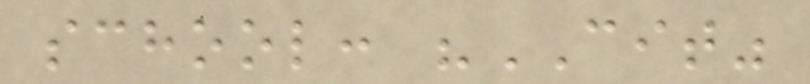school: "CIT"
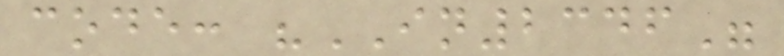code: "IN2346"
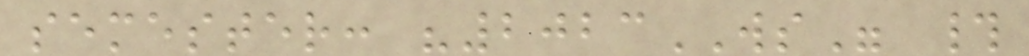semester: "2023WS" #
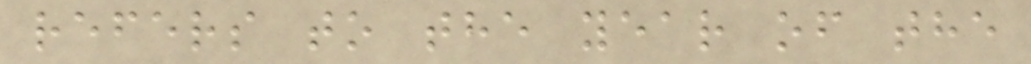refers to the year of the
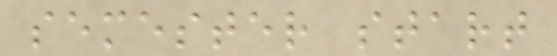semester start
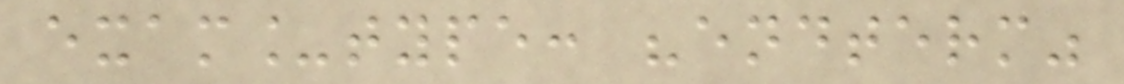exam_type: "endterm"
